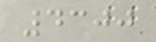4300
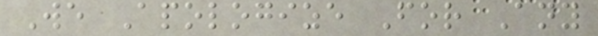We Apologize For Any
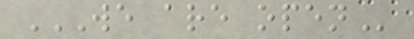WE ARE OPEN
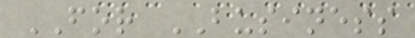FOR BUSINESS
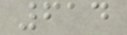614
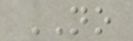NO
